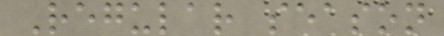Regular season
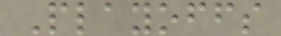Playoffs
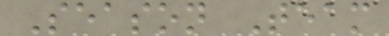Season Team
